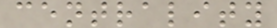centrality
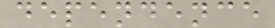dependence
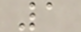1
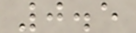0.5
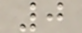0
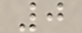0
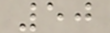50
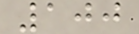100
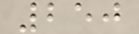250
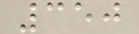350
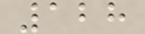128
